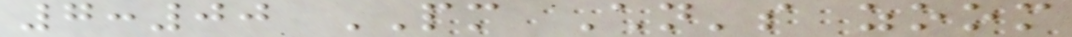7:00 PM Children's zoom
